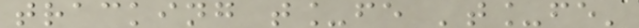tracking t_fe 't_fe'
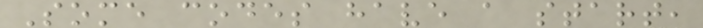Some codes have a start,
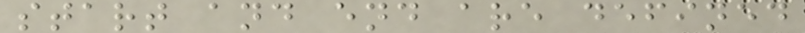start and end are defined
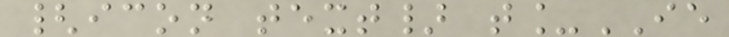{icon text} t_IE
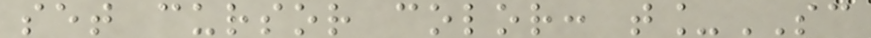set cursor color: t_SC
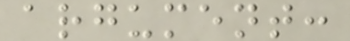argument:
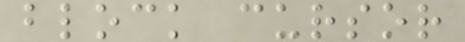block cursor
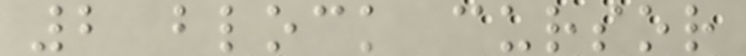2 block cursor
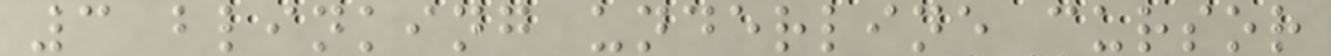3 blinking underline cursor
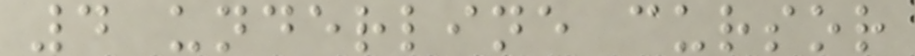4 underline cursor
